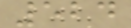524
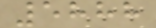5888
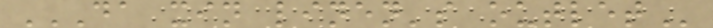DA XIN LINEN'S OUTLET
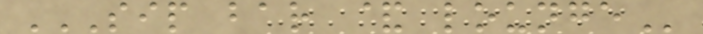SIP BAR & LOUNGE
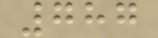787
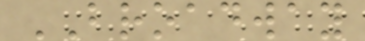BROADWAY
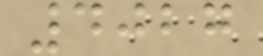4027
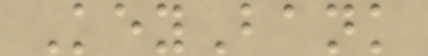KeyBank
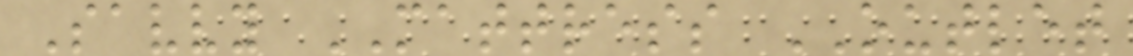Savvy MATTRESS OUTLET
